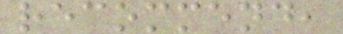recommend,
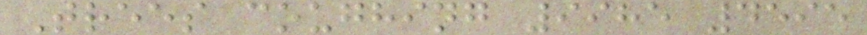Trees coughing 9985 4595
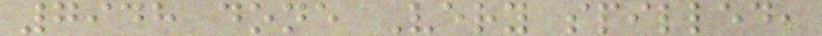7948 done Very spilled,
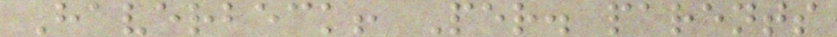Haverbeck! Per. parents
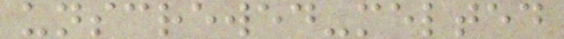unscrewed-melted
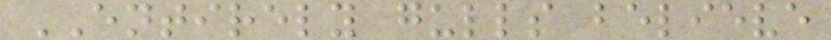ENTIRELY gulls believe
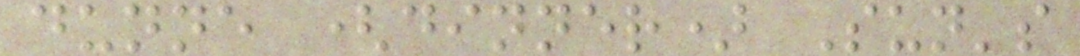dunne (dinner) Sun's
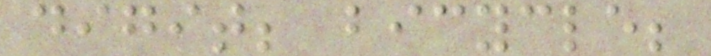digit; bicycle;
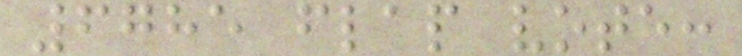6785 flap vote:
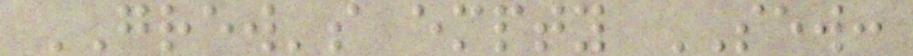GREW's empty SEW:
